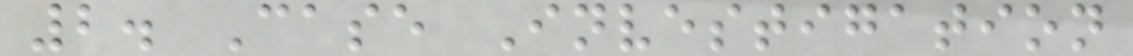2. Case Investigation
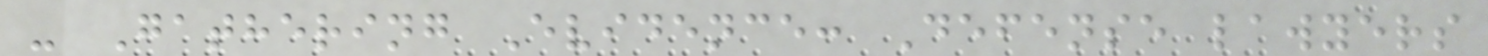- Gathering Evidence: Defense lawyers
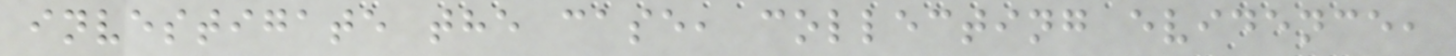investigate the case, collecting evidence,
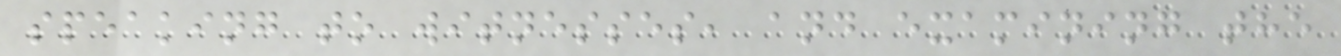speaking to witnesses, and examining the
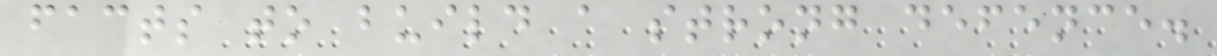facts to build a strong defence.
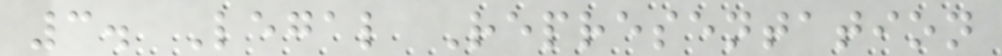3. Legal Representation
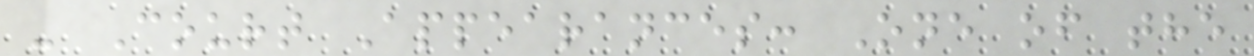- Court Appearances: One of the
